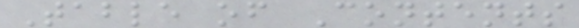Table of Contents
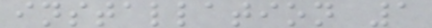installation 1
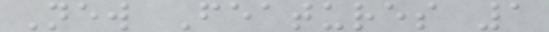New Features 1
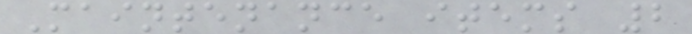Maintenance items 2
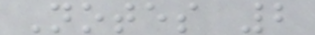Notes 2
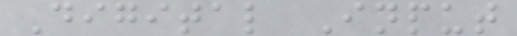Digital Input
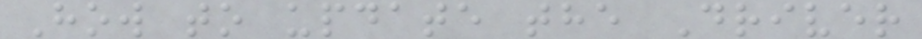How to update the Driver
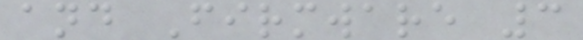and Firmware 3
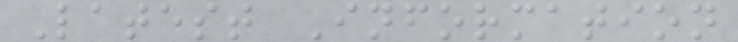Latest Information
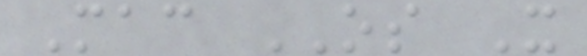Mac OS X
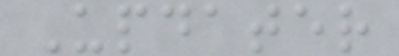Updater
